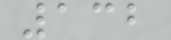132
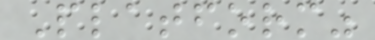Platform"
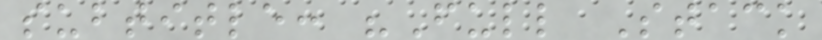subtitle: "Full Stack
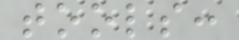tools:
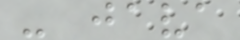- java
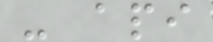- api
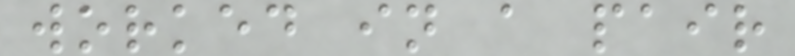worked in a pair
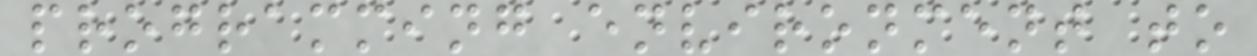programming environment to
